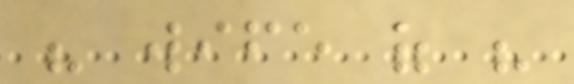his wife of his
